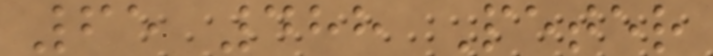65 488 Peter
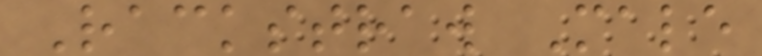Rackstraw Male
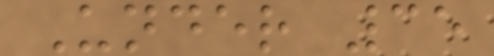Under 35
